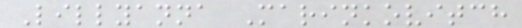Lillyanna Marinkovitch
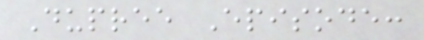Dupree Episode:
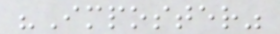"Imposter"
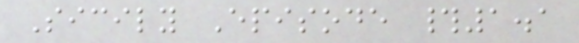Sicily Episode #1.1
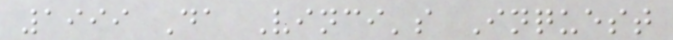1999 Da Vinci's Inquest
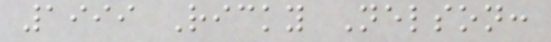1999 Ricky Nelson:
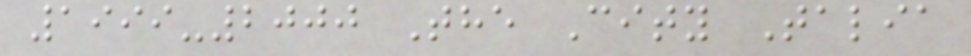1999-2000 The City Talia
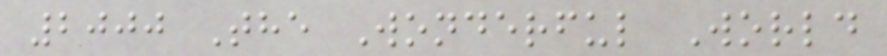2000 The Wonderful World
